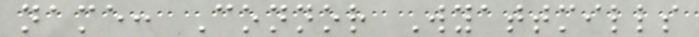name: Connor Wyattmills
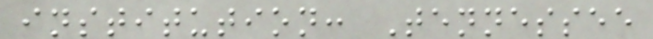institution: Tennessee
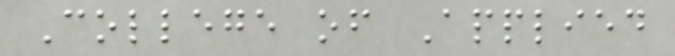College of Applied
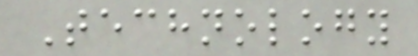Technology
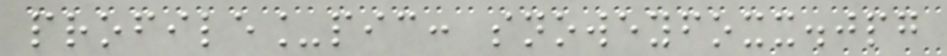profile_pic: snoweyfoxx.jpg
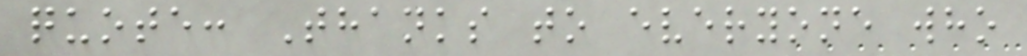quote: Thanks to everyone who
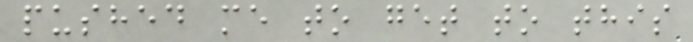pushed me to get to this
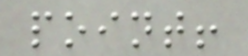point!
